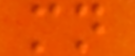mn
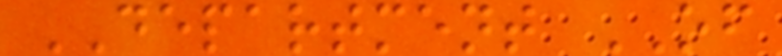DEPARTMENT OF
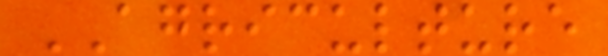AGRICULTURE
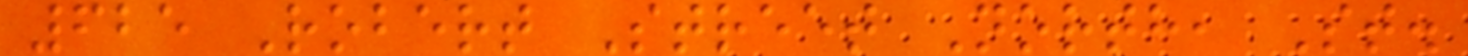625 Robert Street North, St.
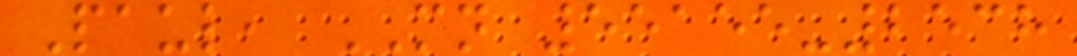Paul, MN 55155-2538
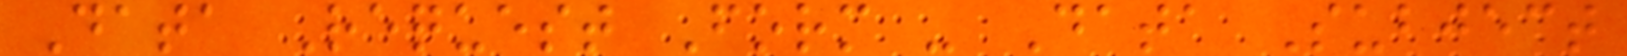Data Request Form - Data Subject
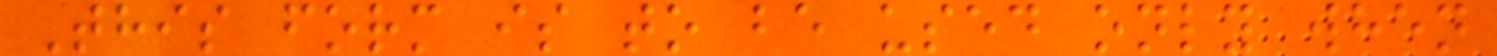This form is to be used only when
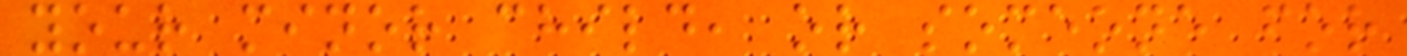your minor child, or someone for
